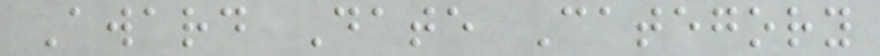Award Date Category
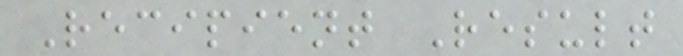Recipient Result
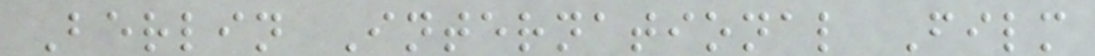Berlin International Film
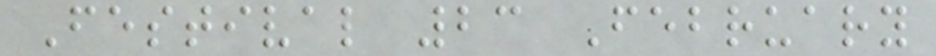Festival 23 February
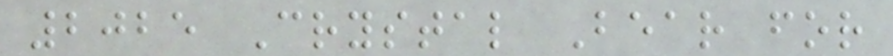2025 Crystal Bear for
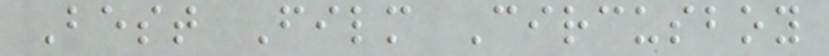Best Film Circusboy
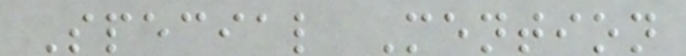Special Mention
